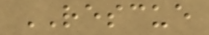RESCUE
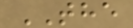THE
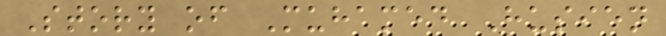Story of Muhamed Husien
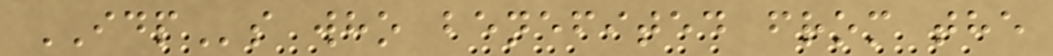IDPs who benefited from the
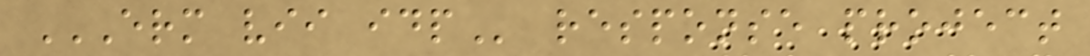ERM VII IDP response project
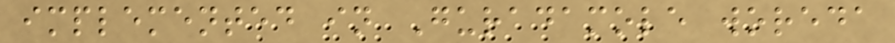implemented in Guradamole woreda
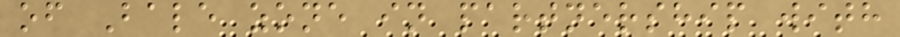of Bale zone in partnership with
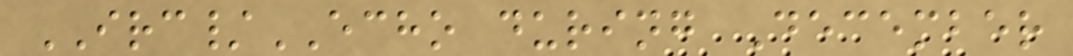IRC/ECHO during December
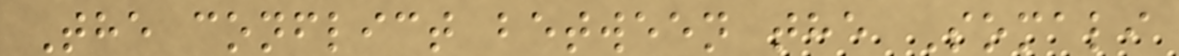The conflict between the Somali
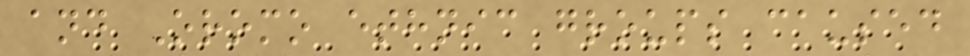and Oromo ethnic groups caused
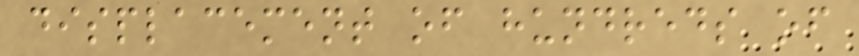displacement of hundreds of
